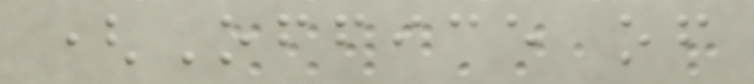(Office of
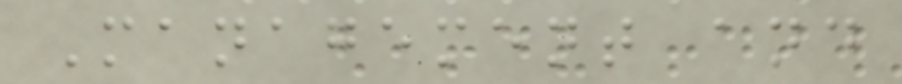Management and
